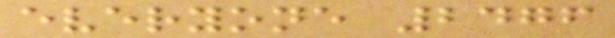everyone 2476
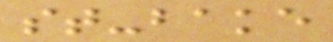st-bake
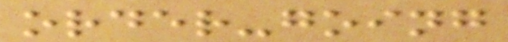order-going
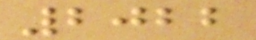2022
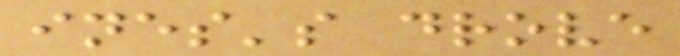ines's drove
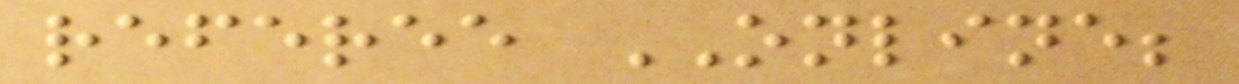referee ONLINE;
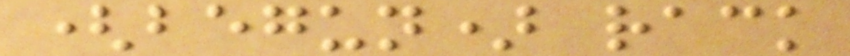(begun) rack
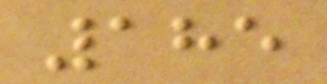185
